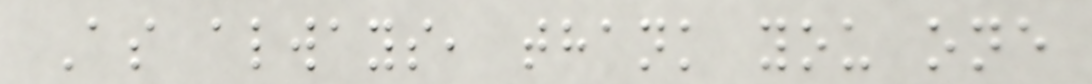As always, thank you one
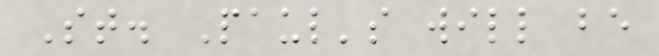St. Paul's will be
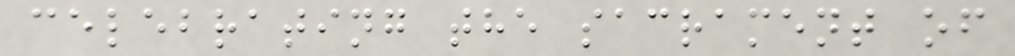celebrating the sacrament of
